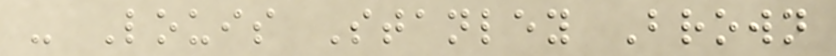- Louis Stanley Brown
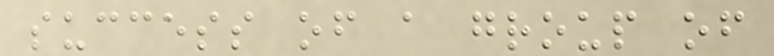success of a group of
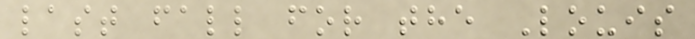last fall for the Louis
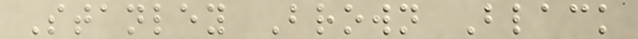Stanley Brown Black
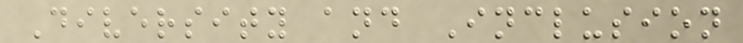Diversity and Inclusion
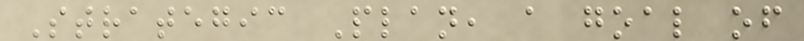Strategic Plan, a goal of
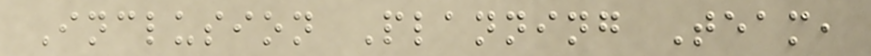Inclusion Planning Team,
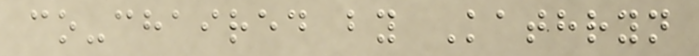co-chaired by Kathryn
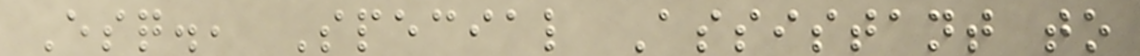Esq., Special Assistant to
